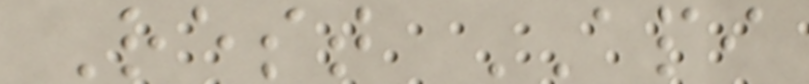Rest API
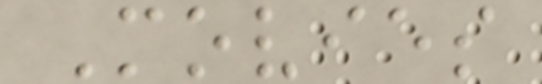Movies
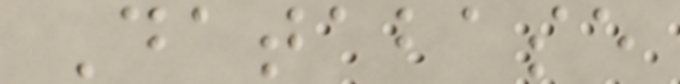Database
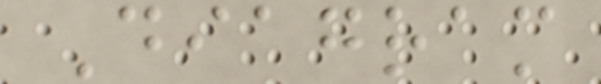Diagram
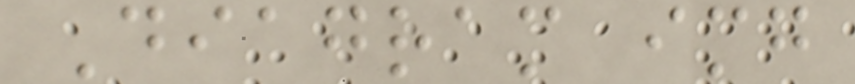Diagram img
